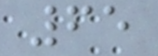65
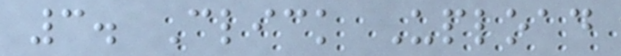3. Click Upload
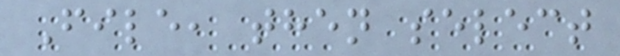File, then select
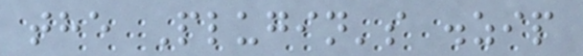the Plugin's .zip
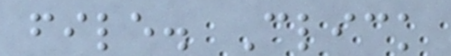file. Click
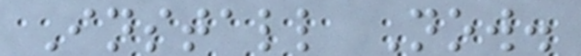Install Now.
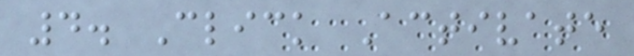4. Click Activate
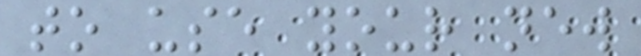to use your new
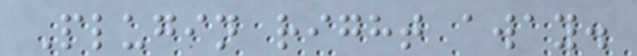Plugin right away.
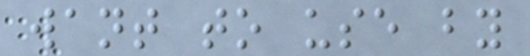want to use by
